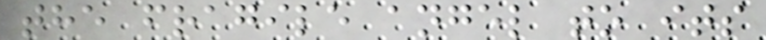the fragile angel to its
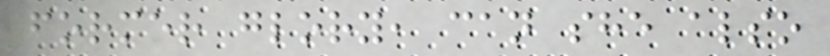former glory, can she also
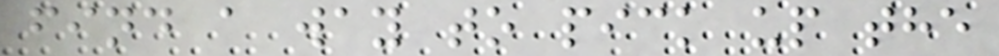find a way to pick up the
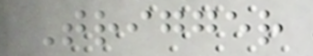Trigger
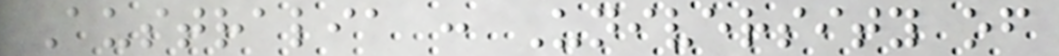Australia : University of
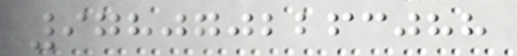9780702263088
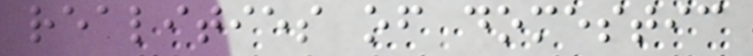realities of domestic
